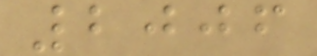2006
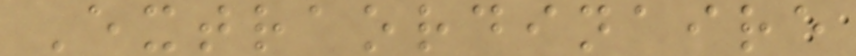Extraordinaire
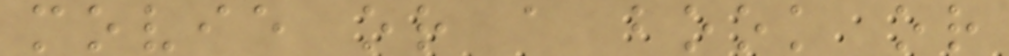movie or a book or
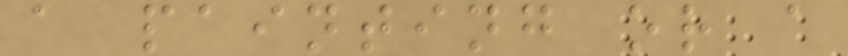a painting or a
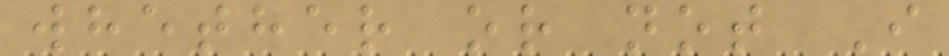whether or not I
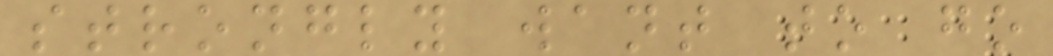strongly want to go
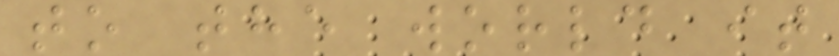to the world it
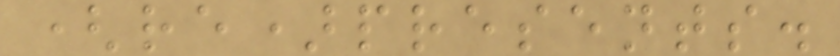(re)presents.
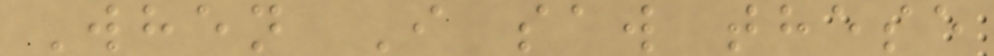When I saw these
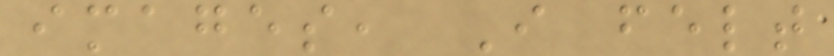images, I felt
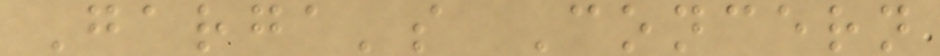Garga's Concern
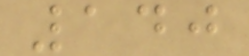140
